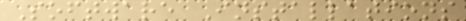Software Installations
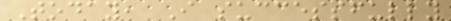Today, I successfully
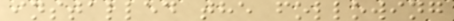installed the following
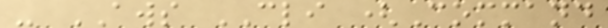- AWS CLI (Command
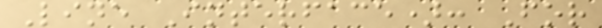Line Interface): For
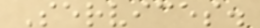Services.
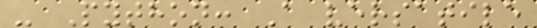- Python: A versatile
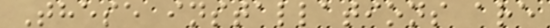These installations are
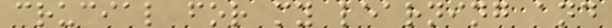crucial for my learning and
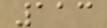113
